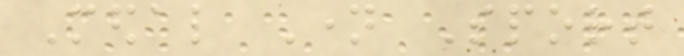Medal Name Sport
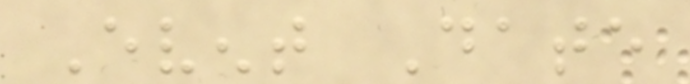Event Date
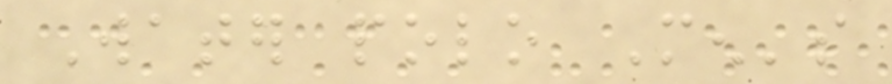Water polo Men's
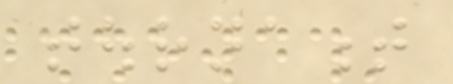tournament
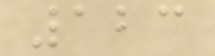123
